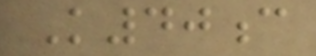K40c
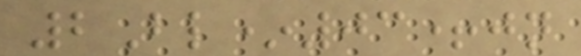2Bl*03+jn
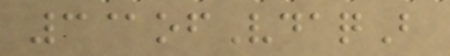3@ofVdaqB
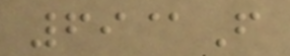69@F
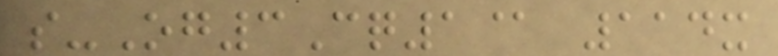s-Og3Cq1@ 114x
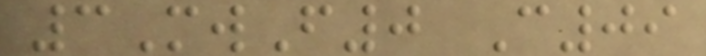3MwF0 C09
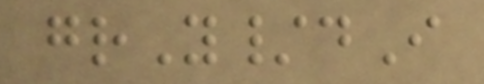grY/dI
